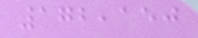172,150
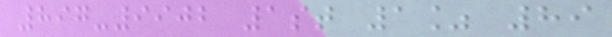897-9902 1st 1% 89
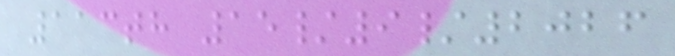113th 15/9/2026
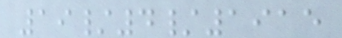19/4/1915
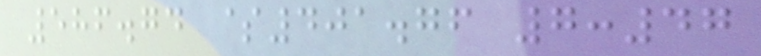586.74 $401.76 7:47
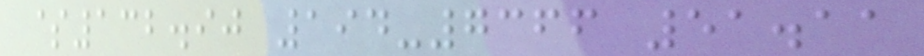$132.90 194-7366 51.11
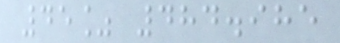45% 484.985
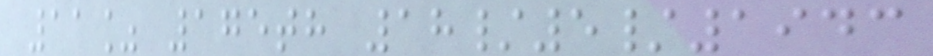11% 175th 18/5/1943
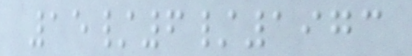15/6/1973
